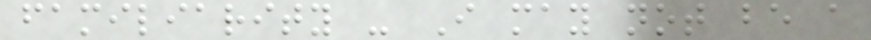familiarity - I may not be a
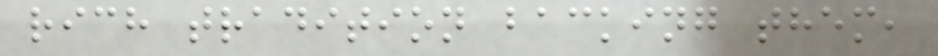rich tradition backing them,
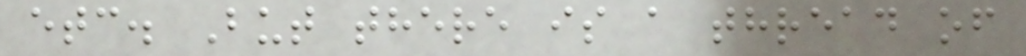etc. But there is a thread of
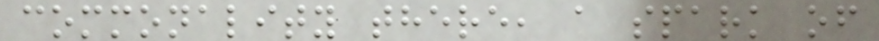commonality there, a spark of
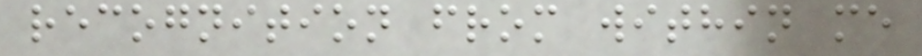recognition from within me
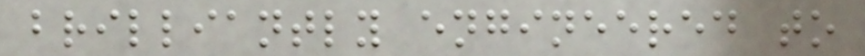brilliantly engineered to
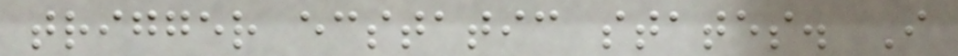trigger ecstatic states. I
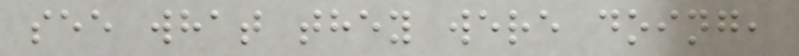see what they were doing,
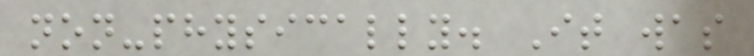non-physically. It was
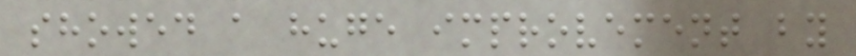showed a huge improvement by
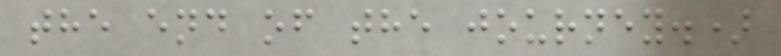the end of the journey.)
